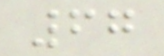67
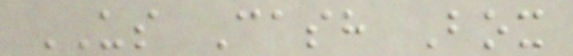US Cash Box
